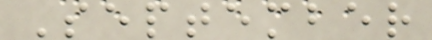September
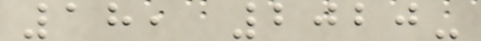18, 2020-
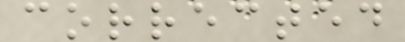corrected
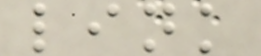link
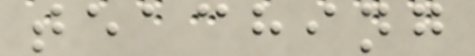teaching
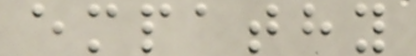empathy
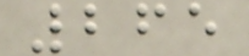265
